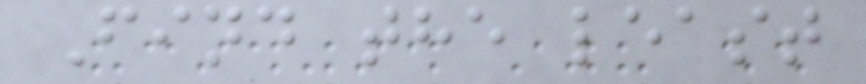Find the least
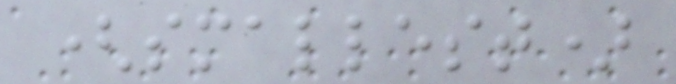(smallest)
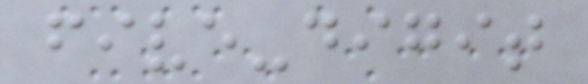five-digit
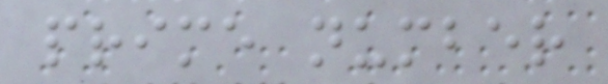prime number
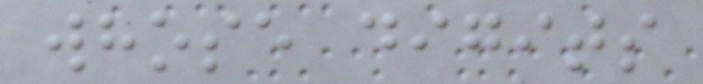whose digits
